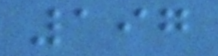197
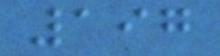197
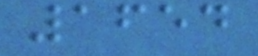1654
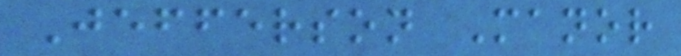Jefferson Manor
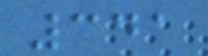341
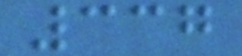337
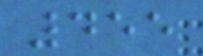455
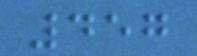457
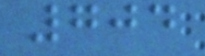704
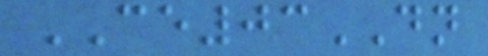CE03DN
